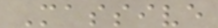Massive
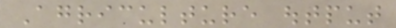Agriculture output
